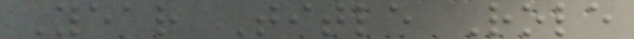Year Title Role
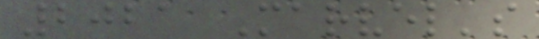2021 Marvel's
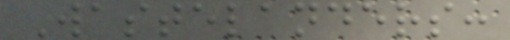Wastelanders:
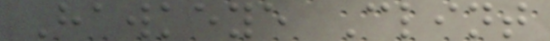Hawkeye Clint
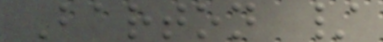Barton /
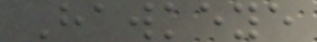Hawkeye
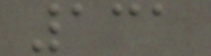131
